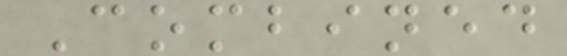Combined
